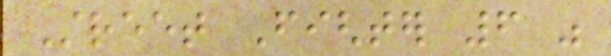Street Fighter 6 was
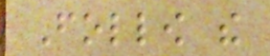Follow the
